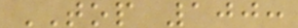TOP 100:
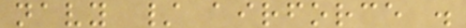navy / airforce .
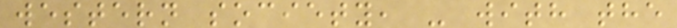western society, - with the
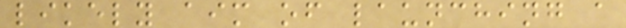likely aim of launching a
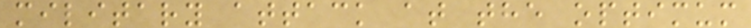military attack at the optimum
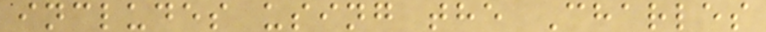includes using the Charles
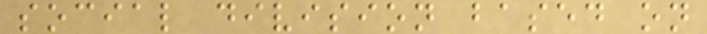social division based on
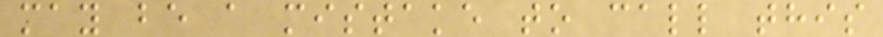may be a mistake to call this
